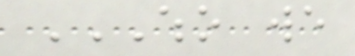WHO WE
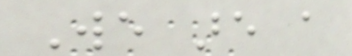We are a
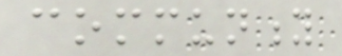community
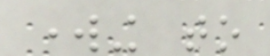working to
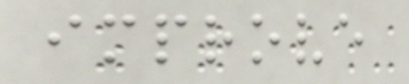improve
